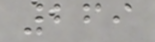269
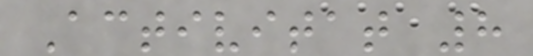Activitat 8
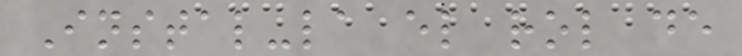Instal-la el rol de
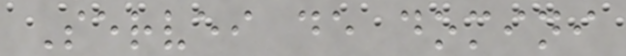Servei de domini
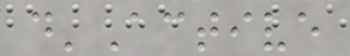d'Active
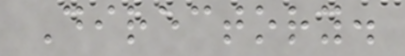Directory.
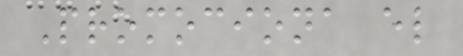Promociona el
